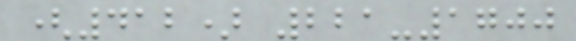(412) 221-1700
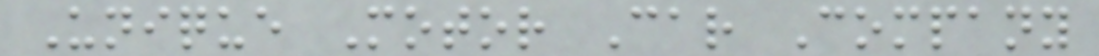Unique Motor Car Company
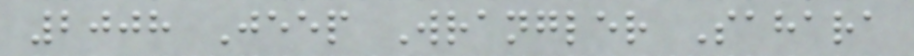2008 Jeep Wrangler Sahara
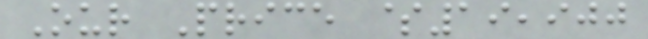Our Price $19,900
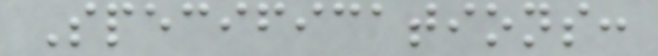Specifications:
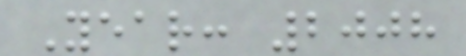Year: 2008
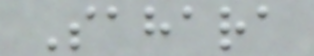Sahara
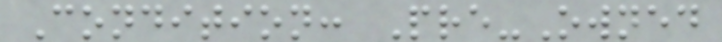Condition: Pre-Owned
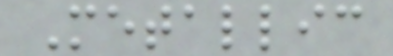Metallic
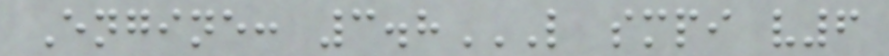Engine: 3.8L SMPI V6
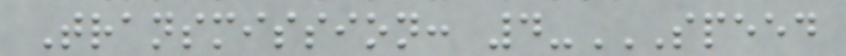Transmission: 4-SPEED
